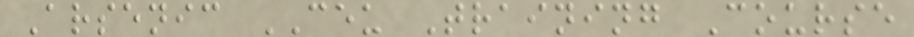Arsenic CEU Training Course
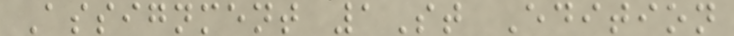Assignment 1St Edition
